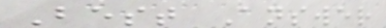Best Answer
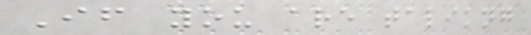If you are talikng
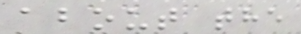about the
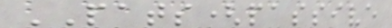PATS(passive
